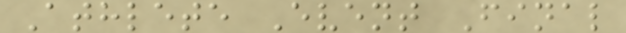Athlete Event Final
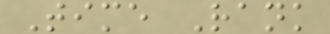Time Rank
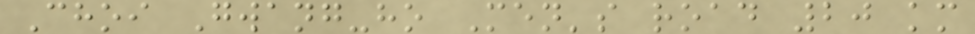Choi Gwang-ho Men's road 20 km
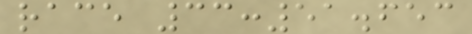race 33:51.653
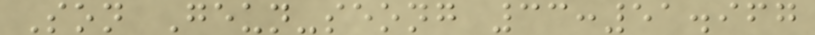Son Geun-seong 33:51.967
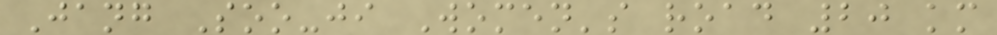Jang Soo-ji Women's road 20 km
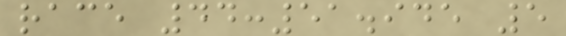race 44:51.945 5
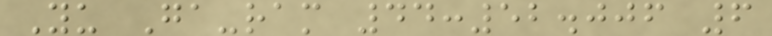Yu Ga-ram 44:52.006 6
